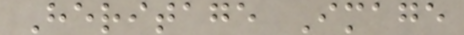Heritage Image
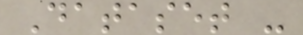Dataset -
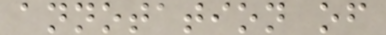annotation of
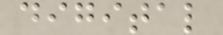digital
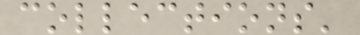collections'
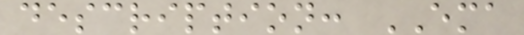description: EMA
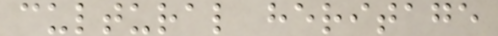cultural heritage
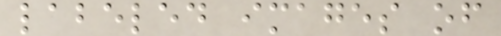labeled images of
